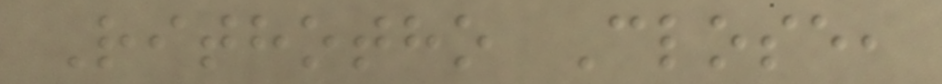Rithotho Close,
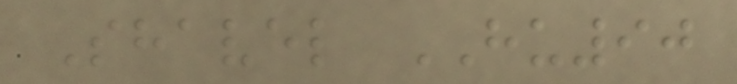Shavel HU90
